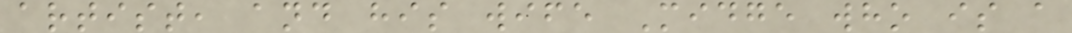artist, and his wife Midge who is a
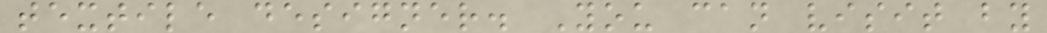textile designer. You can visit by
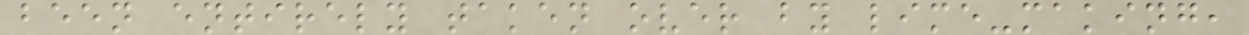been entirely taken over by lime-making,
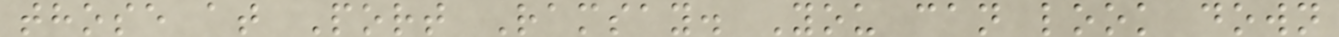those at Port Ramsay. You can look down
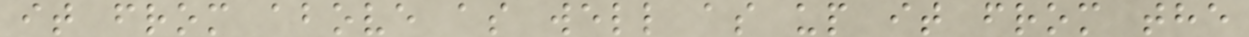it from above as well as up it from the
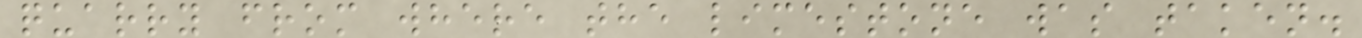quarry from where the limestone was taken.
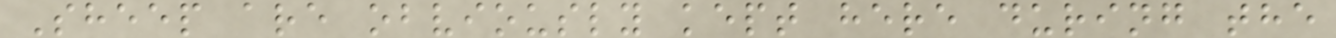Sheep are obviously kept here during the
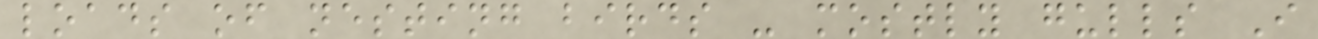loads of nesting birds - mostly gulls I
